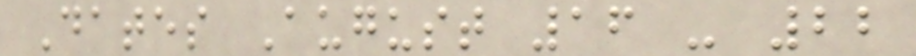Dates August 16 - 22
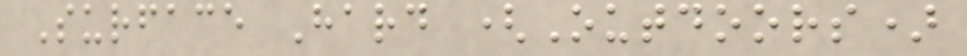Surface Hard (Outdoors)
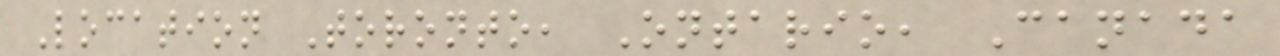Location Toronto, Ontario, Canada
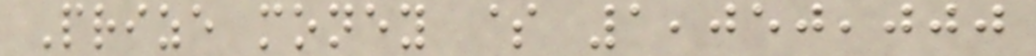Prize money $ 1,050,000
